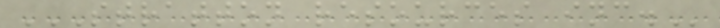STRATTON RESOURCES INC.
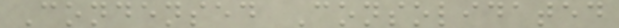Condensed Consolidated
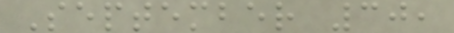September 30,
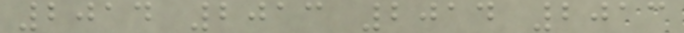2014 2013 2014 2013
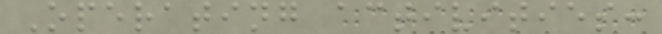Operating activities:
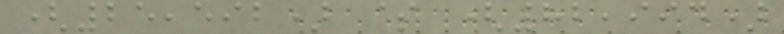(25,592) $ (82,994)
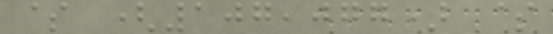$ (107,077) $
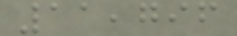11,796
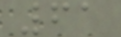61
